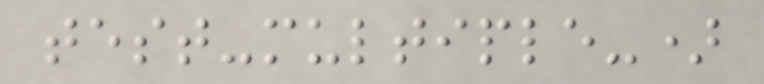test-multiple-)
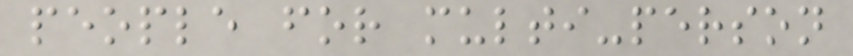people for multi-person
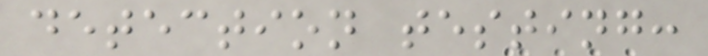detection testing:
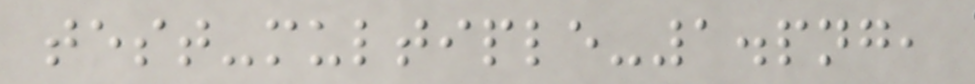test-multiple-1.png,
